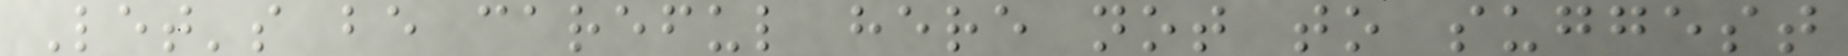Let's be careful here not to suggest
